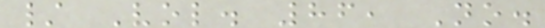/ Vol. 86, No.
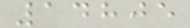14805
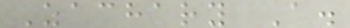Zachary A.
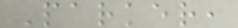Parker,
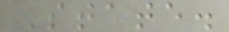State.
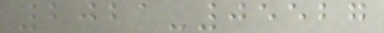2021-05527
